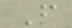F
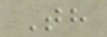Th
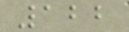122
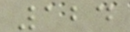124
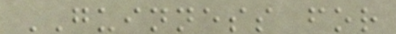GUINNESS for
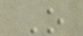O
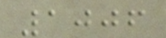1006
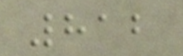812
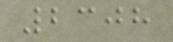2308
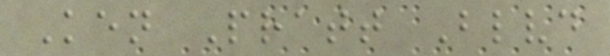Ken Pratt Blvd
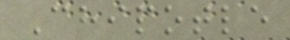Chipotle
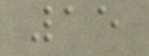15
